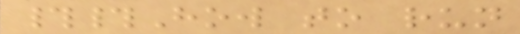##How to run
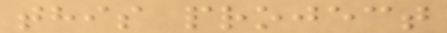this project
